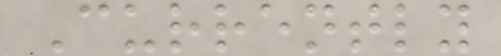Currently
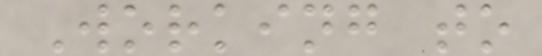Working to
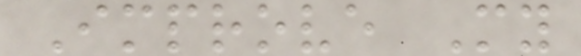Improve My
